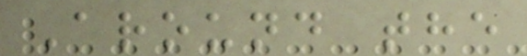Around the
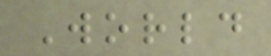World
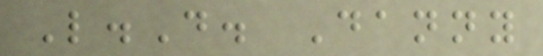L.D. Danny
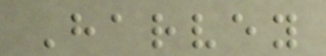Harvey
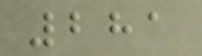281
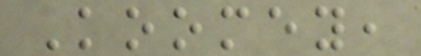Koomey,
